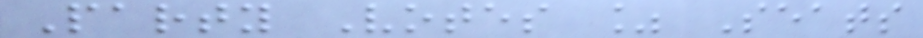Party Votes % Seats
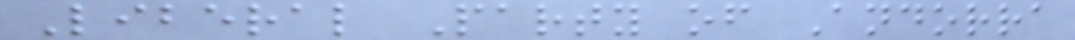Liberal Party of Andorra
